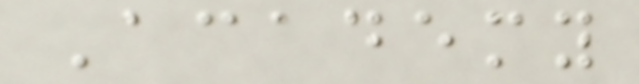Academy
